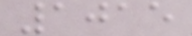1015
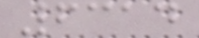6314
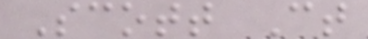Scott Ct
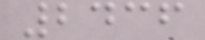2436
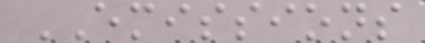EMISSIONS
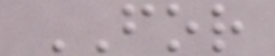FOR
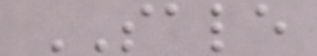SALE
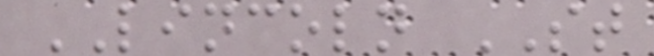LINCOLN ST
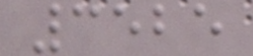3525
